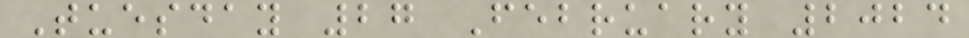Tuesday 27 February 2024
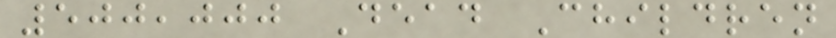500,000 Dead Children
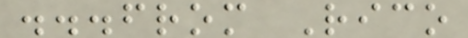...from Rico
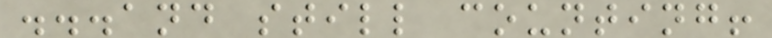...and still counting!
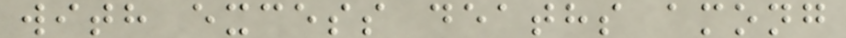with excess deaths among
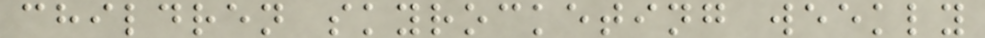children skyrocketing weekly
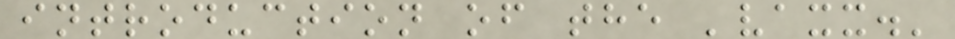introduction of the 'vaxx.'
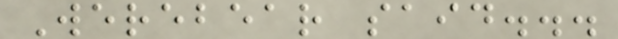Werebear said...
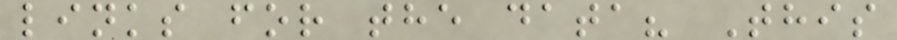links for the data? This
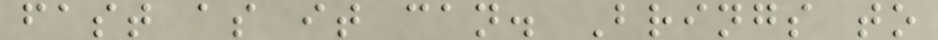fast as it can. Brings to
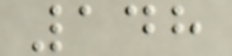148
